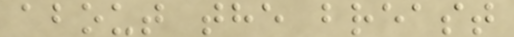about the breast
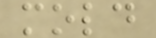mold
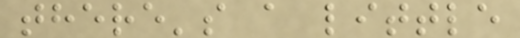there's a little
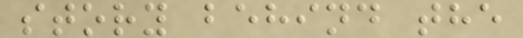story behind the
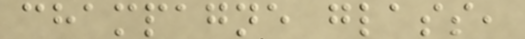champagne glass,
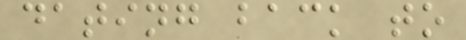dating back to
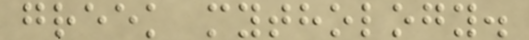greek mythology.
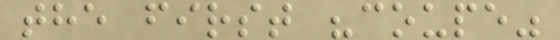the first "coupe"
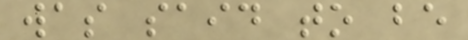was said to be
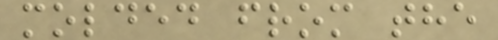molded from the
